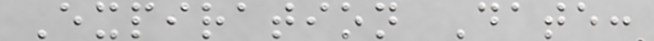Expiration Date:
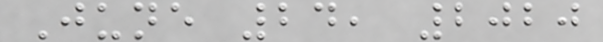June 24, 2020
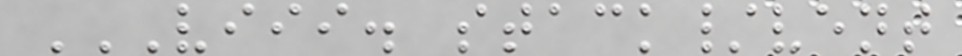VIII. STACK/VENT
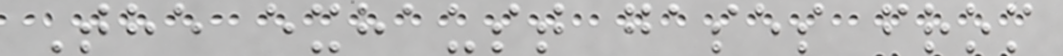The exhaust gases from
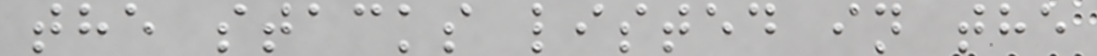the stacks listed in the
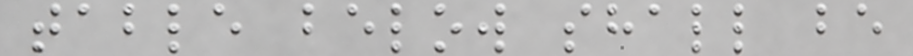table below shall be
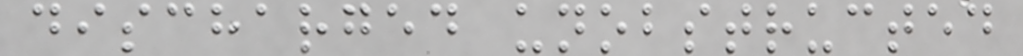discharged unobstructed
